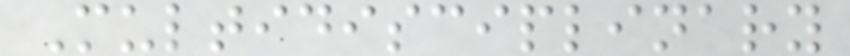Multidisciplinary
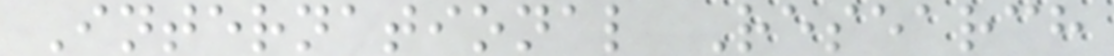International Research
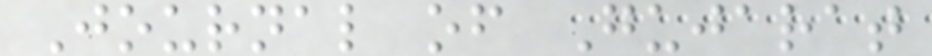Journal of Gujarat
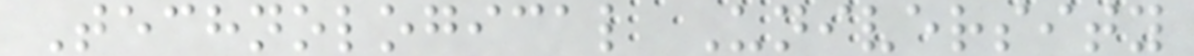Technological University
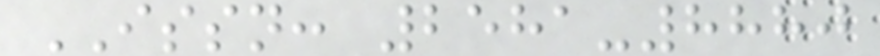ISSN: 2581-8880
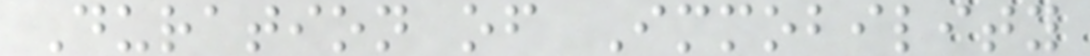Duration of Immobility
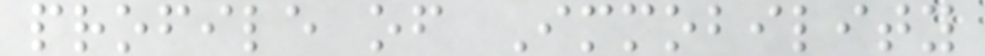profile of Immobility
